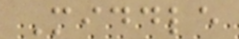Middle
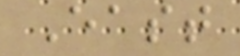East
